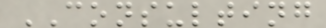CONSULTING
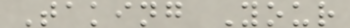Taking Your
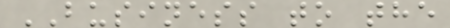BUSINESS to the
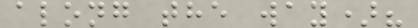along the way)?
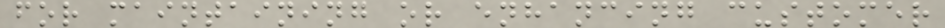for maintaining or enhancing customer
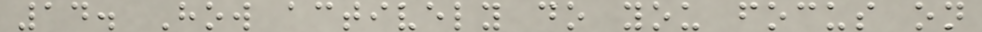14. How actively do you focus on
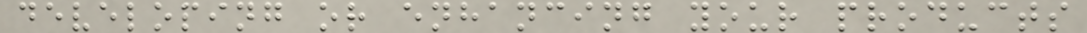developing or enhancing your products
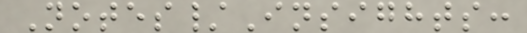Notes/Insights:
